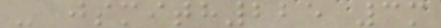- jsmith225 3m
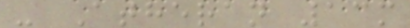- Atheran 13m
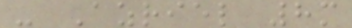- Azriel 8m
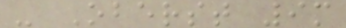- Oberst 9m
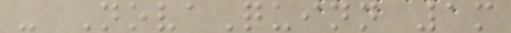- NovaQuinn 1m
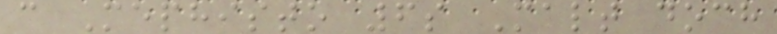c Mephisto 6s Malt doch
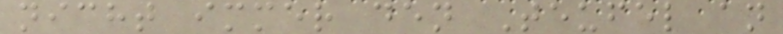nicht immer den Teufel an
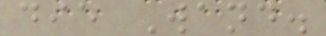die Wand.
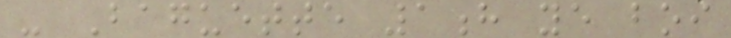- Baguette 1h ye boi
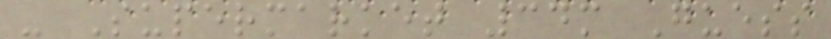- Supermarket 34m Guess
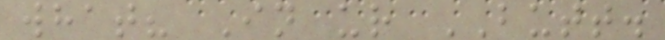what? In ur BUTT.
